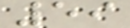59
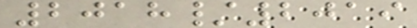2018/2019
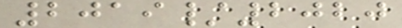2019/2020
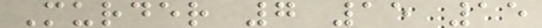Murder 7 15 15
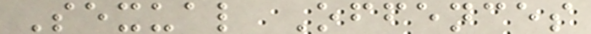Sexual Offences
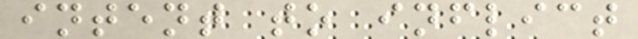intent to inflict
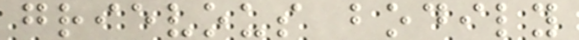grievous bodily
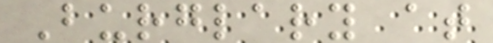Burglary at
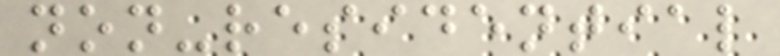non-residential
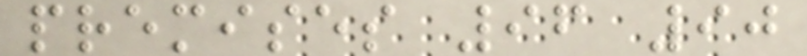premises 96 90
